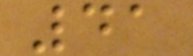41
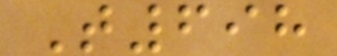T698
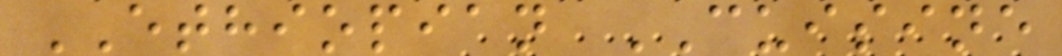ETHIOPIAN CUISINE
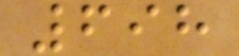698
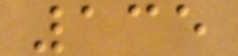135
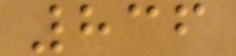836
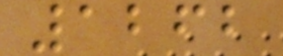1262
